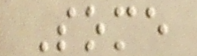Some
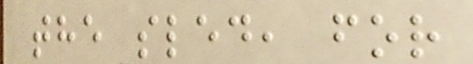the sled, for
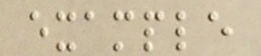example
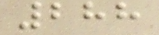288
